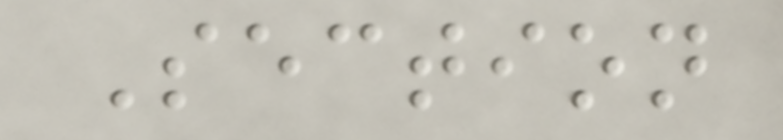Section
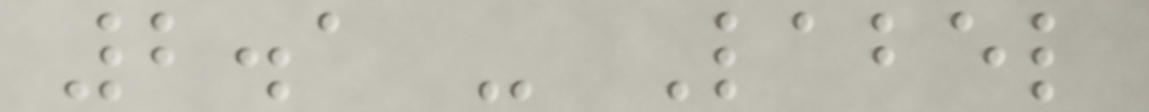2.1 - Label
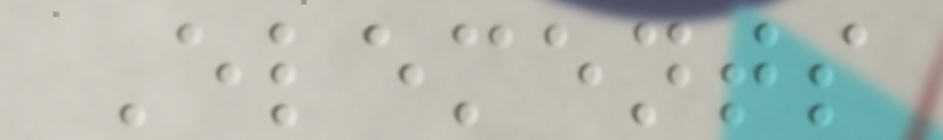Elements
